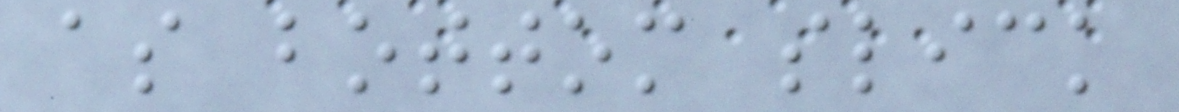as bottom slick
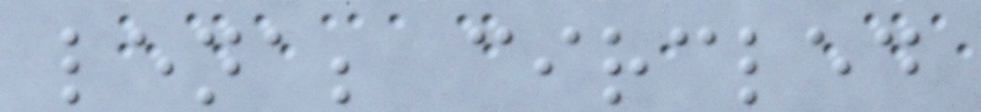lena; circled
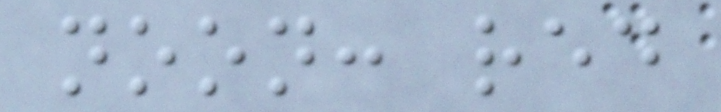noon: red
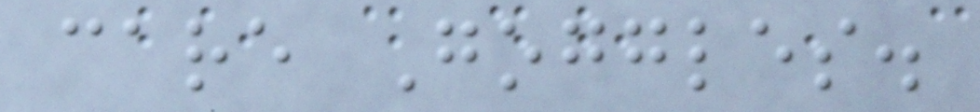care Goggles.
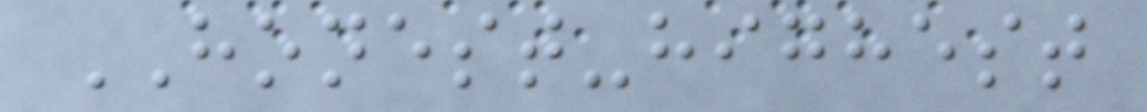HONEST-highest
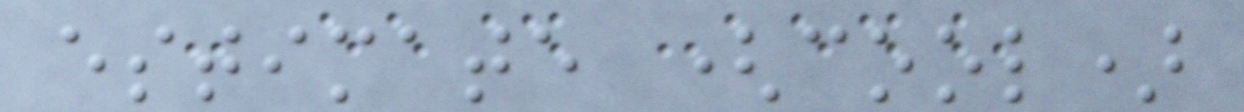estimate (cool)
